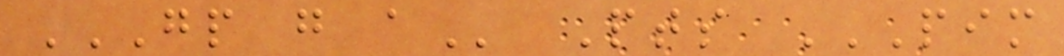GP G A Pts PIM
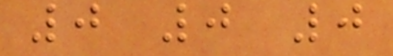0 0 0
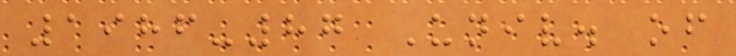1986-87 Univ. of
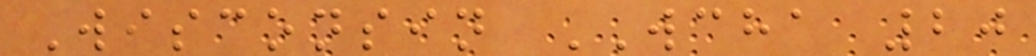Wisconsin WCHA 20
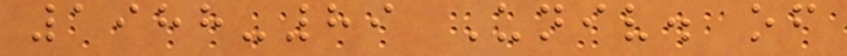1988-89 Univ. of
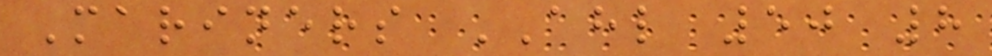Mariners AHL 50 8
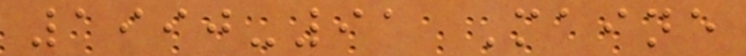1990-91 Maine
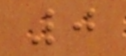0
